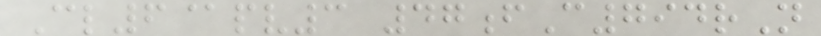Cl6@pv3 47fC794rN
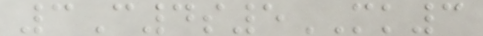3C4s5MK3
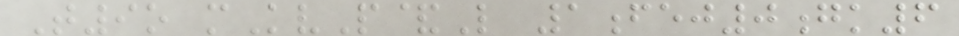T9o mKvP&L 1fej0gk6
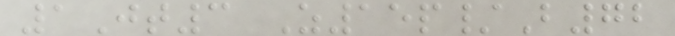1Jt3 Z15p/B72
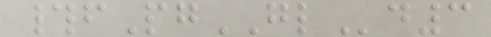#fPgGLd3
